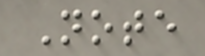Note
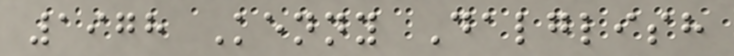1978 Kenny Dalglish
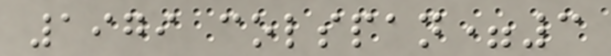1979 colspan=3
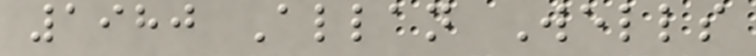1980 Allan Wells
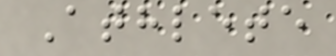Athlete
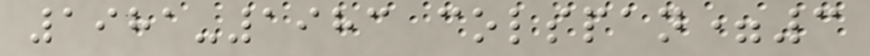1981-1983 colspan=3
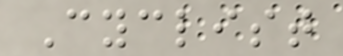Cyclist
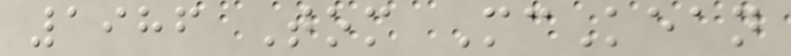1986 Tom McKean
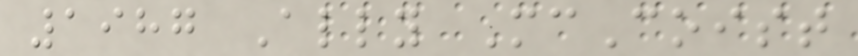1987 Ally McCoist
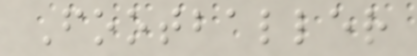Footballer
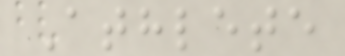Athlete
